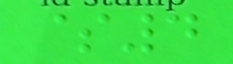$4
